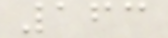163
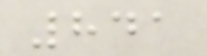841
